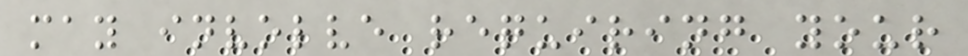may involve requiring your
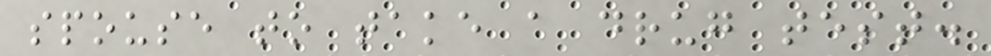spouse to take a drug test.
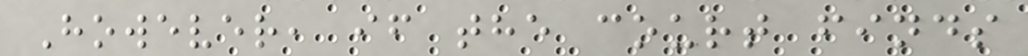However, if the court finds
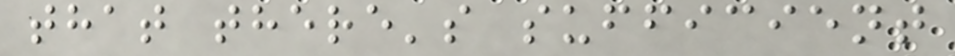that there's sufficient
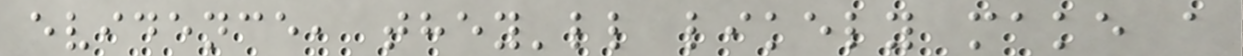evidence, they'll likely make a
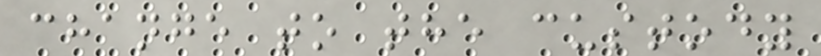change to the custody
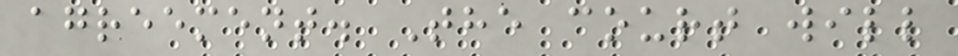agreement. The court will
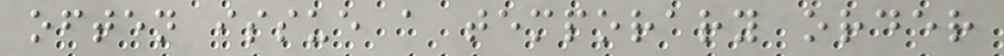often issue a temporary order
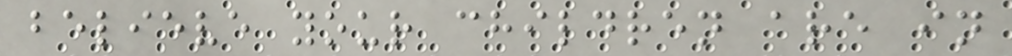believe your children are in
